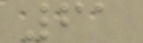61
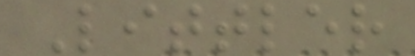Littler
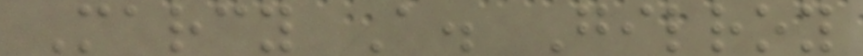Marcy A. Gilroy
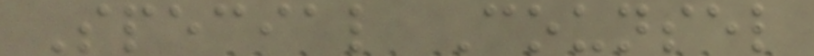Special Counsel
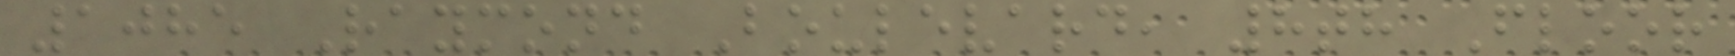1085 Raymond Boulevard, 8th Floor
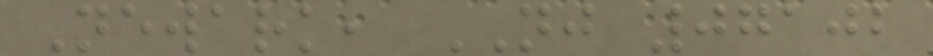Newark, NJ 07102
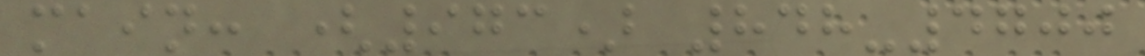main: (973) 848-4700
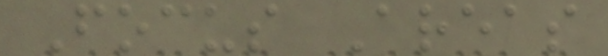Focus Areas
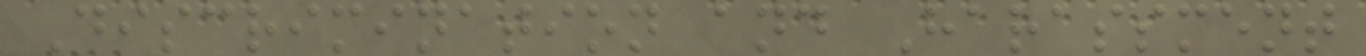Discrimination and Harassment
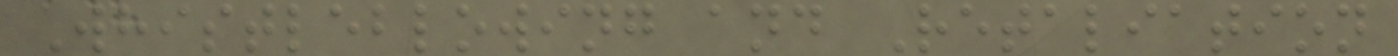Whistleblowing and Retaliation
